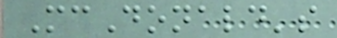McDonald's
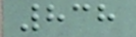838
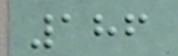186
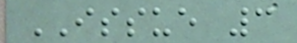ISSUE 3
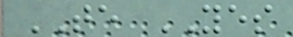TE YES
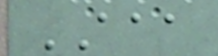AAA
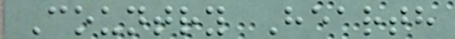Country Hearth
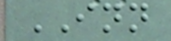INN
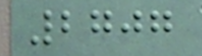2707
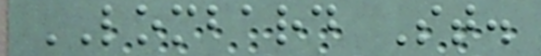LOMBARD St.
